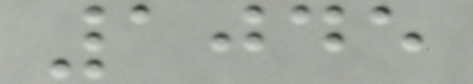1045
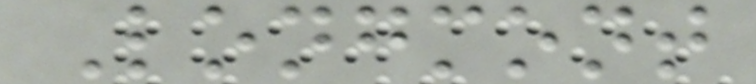Longmont
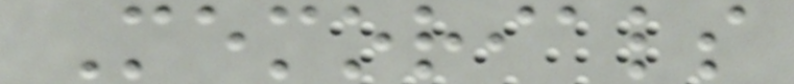Memorials
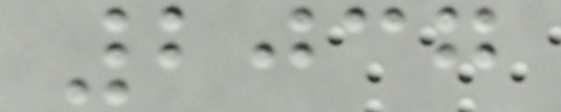2037
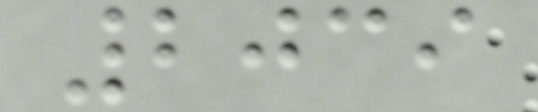2039
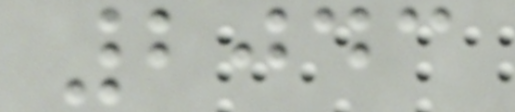2043
